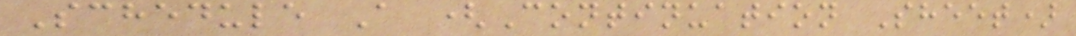Schedule A (Continuation Sheet)
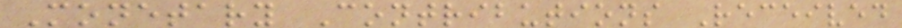Monetary Contributions Received
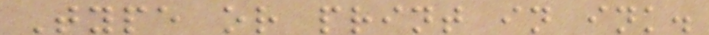Type or print in ink.
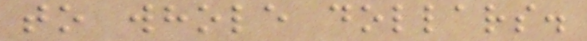to whole dollars.
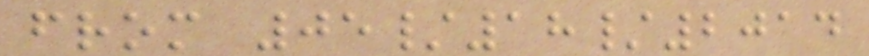from 05/18/2014
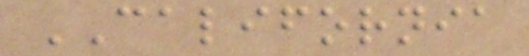CALIFORNIA
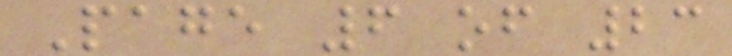Page 6 of 23
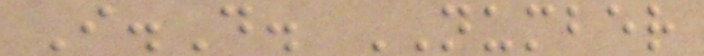I.D. NUMBER
